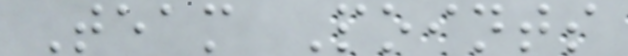Team Points
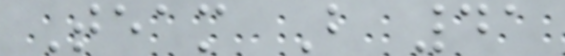Team B 41
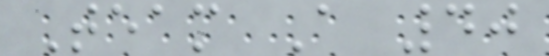Team A 40
